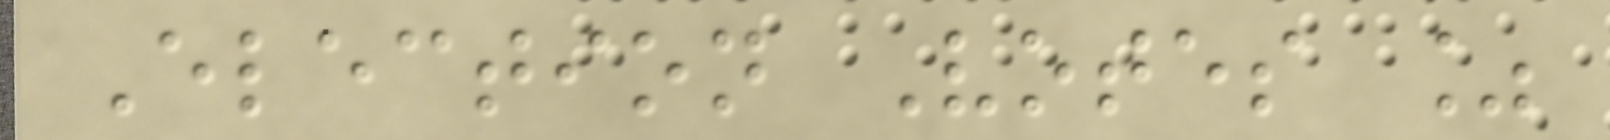Election Votes %
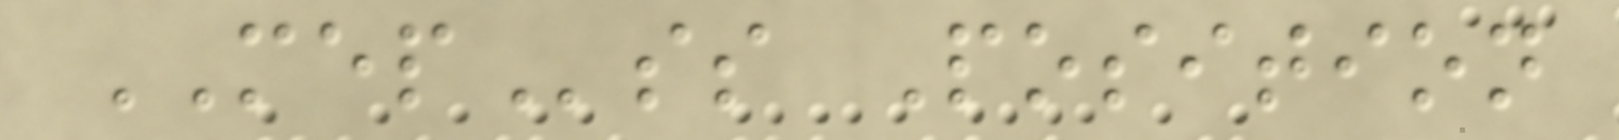MEPss Position
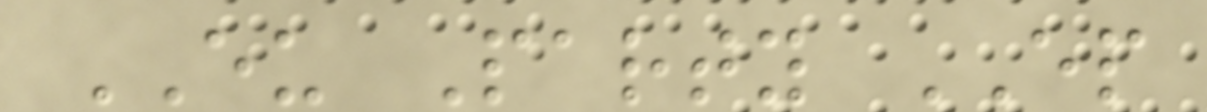EU Party EP
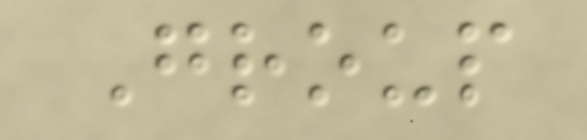Group
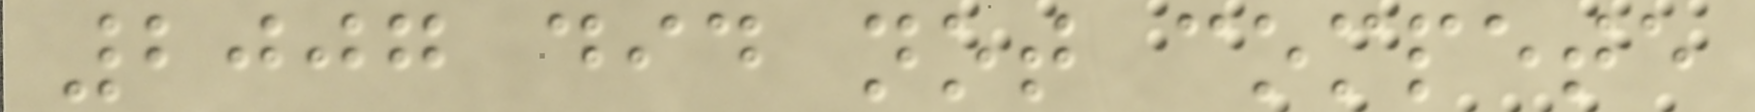2007 did not compete
